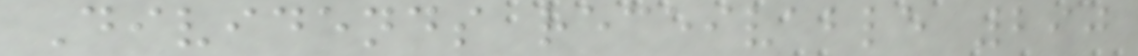Dividends receivable 290
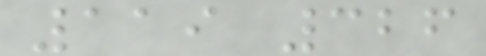119 326
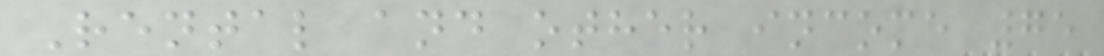Rental and other income 75
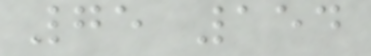75 154
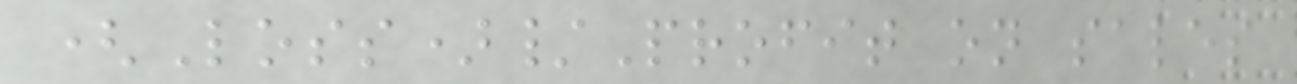(Loss)/Profit on sales
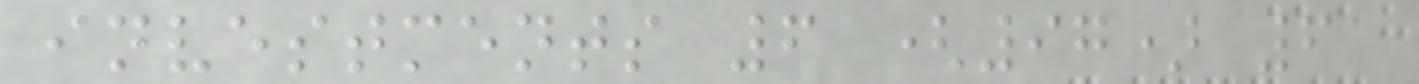investments 6 (97) 61
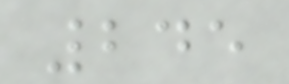245
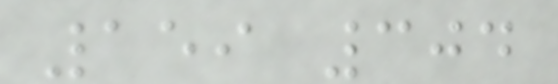159 304
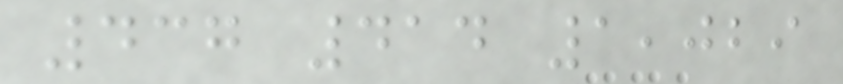437 414 1,029
